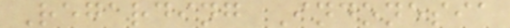Regarding Indonesia
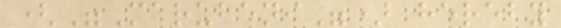("Marubeni") hereby
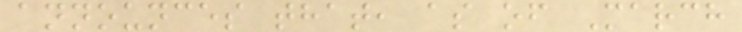announces that, as of March
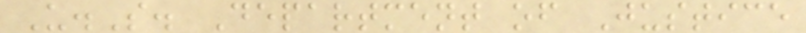U.S. Department of Justice
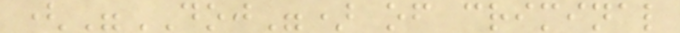("DOJ") of criminal
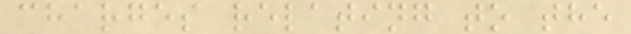charges relating to the
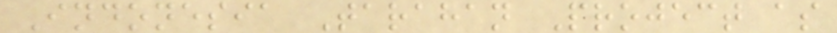Indonesia Tarahan Project as
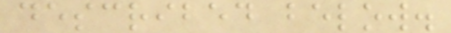described below.
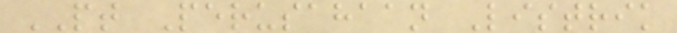PT Perusahaan Listrik
